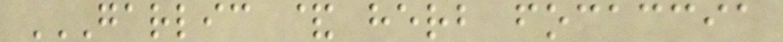GARLIC & HERB FOCACCIA
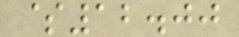$12.00
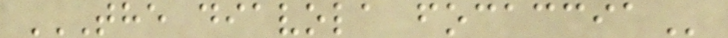THE DIAVOLA FOCACCIA
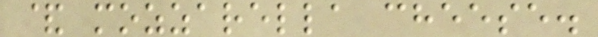& mozzarella cheese.
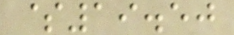$19.50
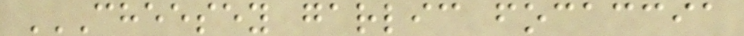CHEESEY GARLIC FOCACCIA
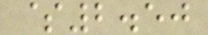$2.50
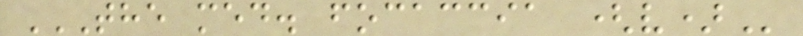THE MED. FOCACCIA (V)
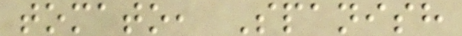tomato, Spanish
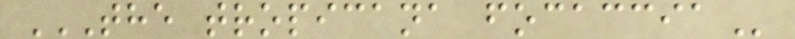THE TROPICANA FOCACCIA
